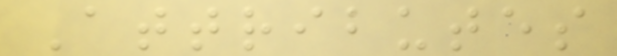Attributes
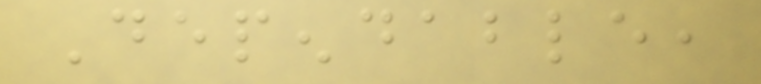Dependable,
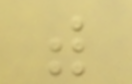with
